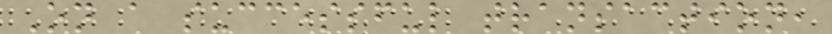On a successful transaction,
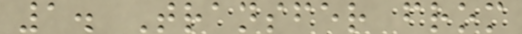1. Transfer from
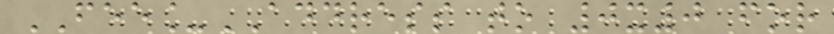FEE_ADDRESS to 0x0 for
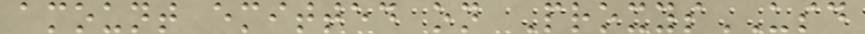amount emitted on ProxysUSD
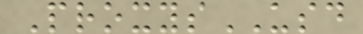ProxysUSD
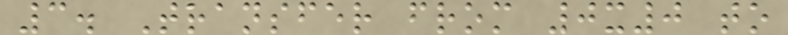3. Transfer from 0x0 to
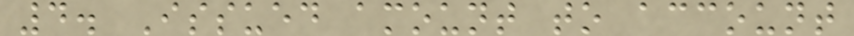4. Issued amount to account
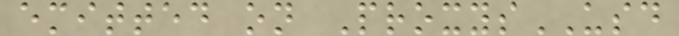emitted on ProxysUSD
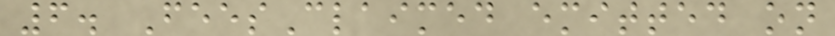6. FeesClaimed emitted on
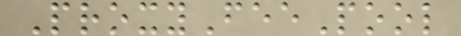ProxyFeePool
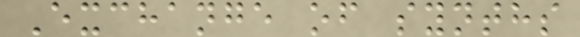Exchange of synths
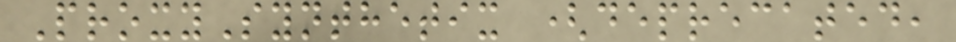ProxySynthetix (deprecated,
